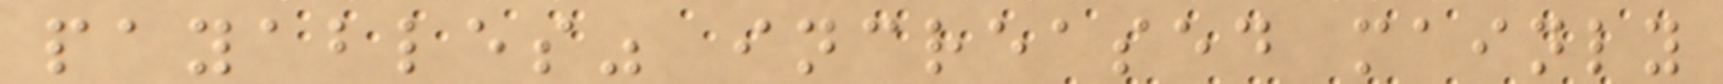payables" increased mainly
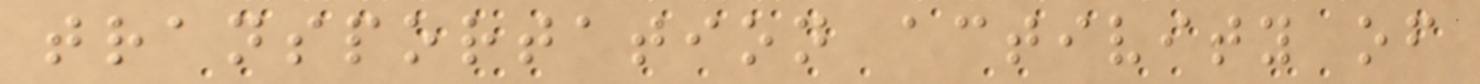transportation activity of
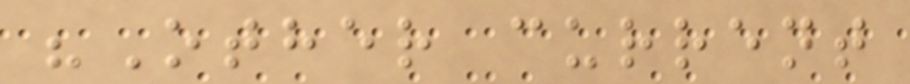"Other current
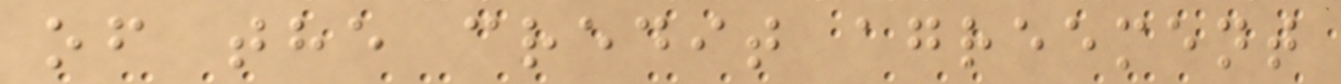of the credit agreement
